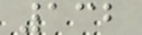132
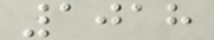1018
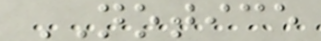NOTICE
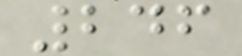246
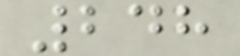248
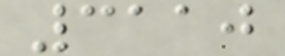3110
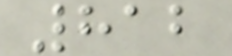812
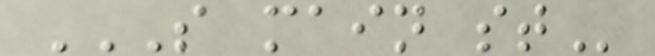S MAIN ST
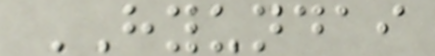HYUNDAI
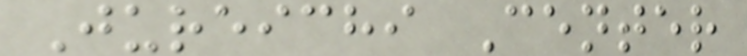Jureichi Center
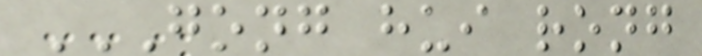GONG HUI RONG
